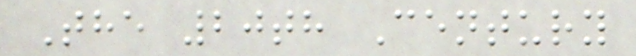The 20th Century
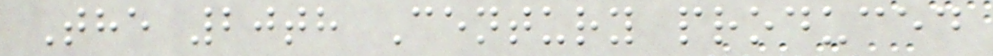The 20th Century produced
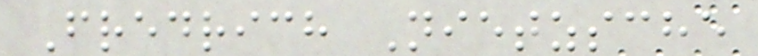Fredrich Nietzsche
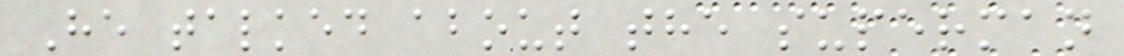He talked about the superman
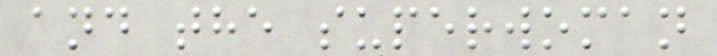and the superwoman
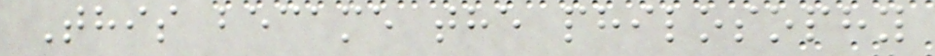This became the philosophy
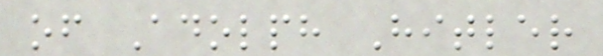of Adolph Hitler
